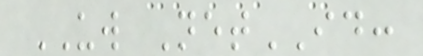UW NetID:
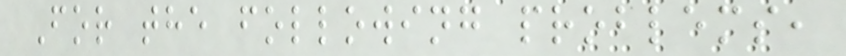For the following problems,
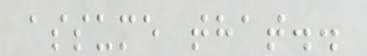assume that..
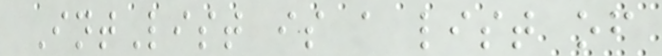IntList is a list of
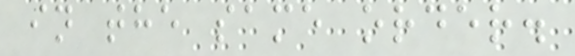in the same order.
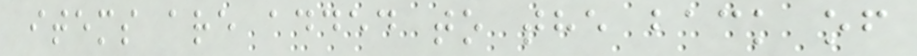items are added to the back of
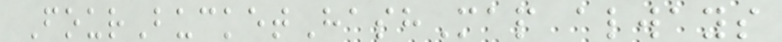FourBucketHashMap always
